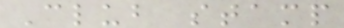Club stamp
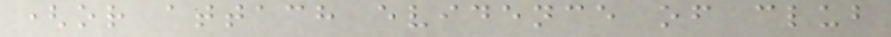(or attach evidence of club
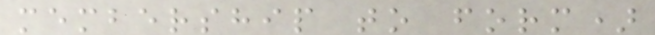membership to form)
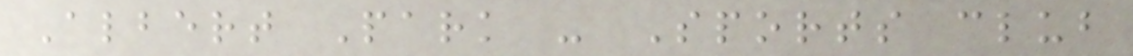Albert Park - Sports club
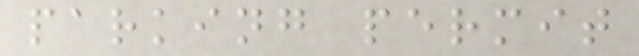parking permit
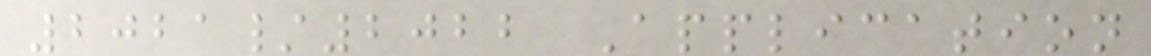2021/2022 Application
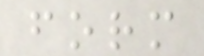form
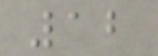12
